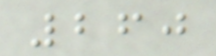260
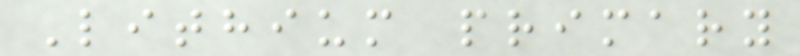Lithium primary
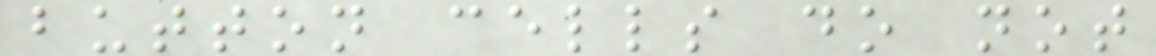button cells do not
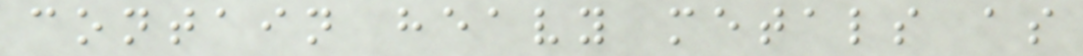contain heavy metals as
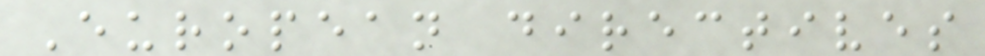European directives
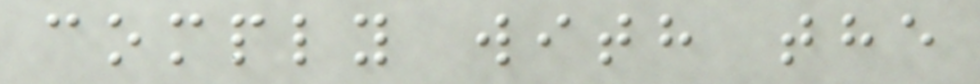comply with the
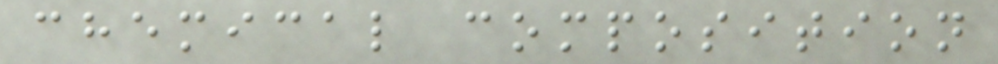chemical composition
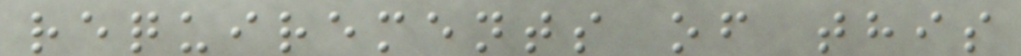requirements of this
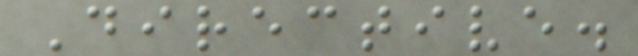Directive.
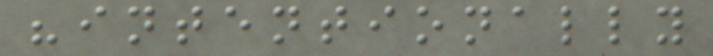"intentionally
